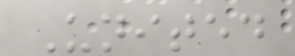United
